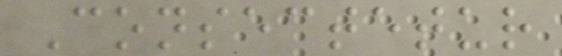Consectetur
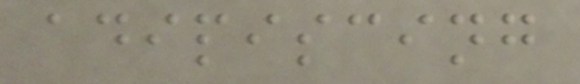adipiscing
